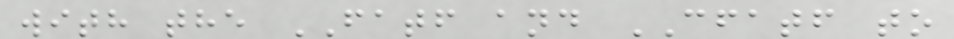with the FATF and CFATF to
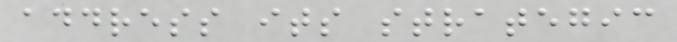address its strategic
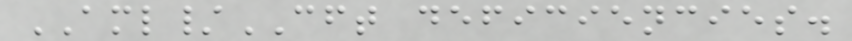AML/CFT deficiencies.
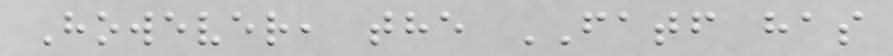However, the FATF has
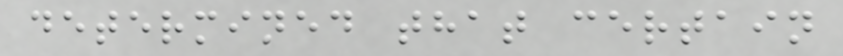determined that certain
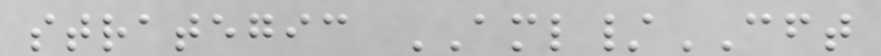strategic AML/CFT
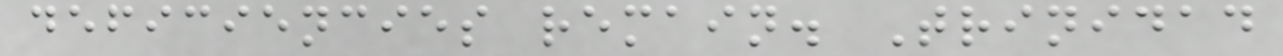deficiencies remain. Trinidad
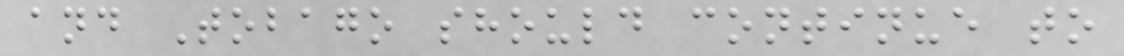and Tobago should continue to
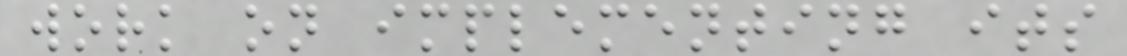work on implementing its
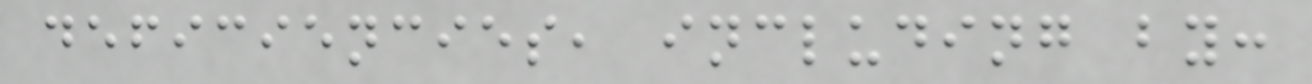deficiencies, including by:
